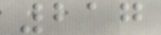217
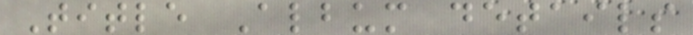Title Album details
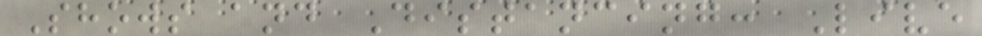Shows and Distancing: Live
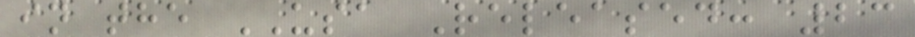in the USA Released: 23
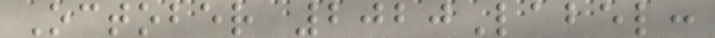October 2020Label:
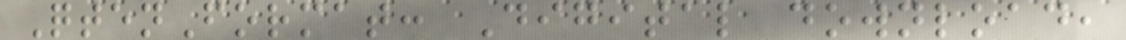QtenFormat: Digital download,
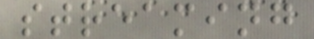streaming
